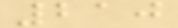210
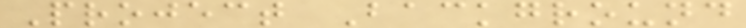Project Background
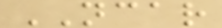NCAR
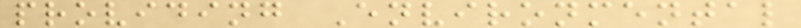providing Environmental
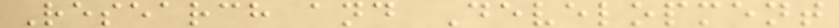Research and Development
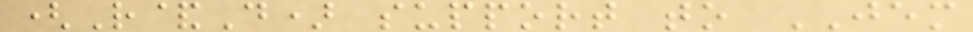(R&D) support to JEM
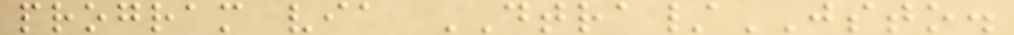program via DTRA/JSTO.
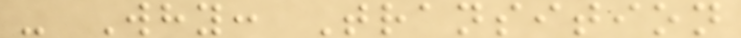- Why: Transition
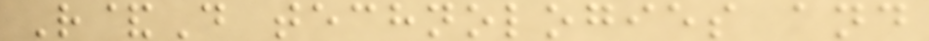R&D technologies and
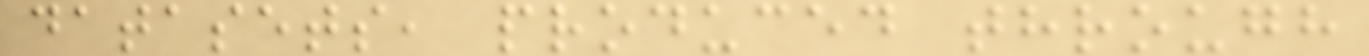datasets, produced through
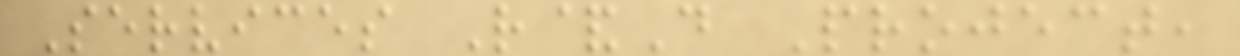Services R&D Project,
